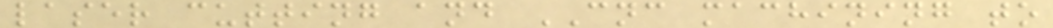laser cutting and CNC machining to
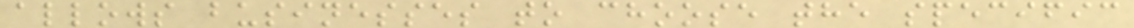allows businesses to choose the specific
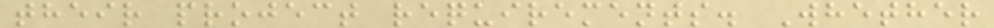their project requirements. Whether
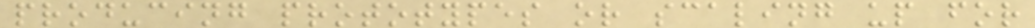producing prototypes or scaling up for
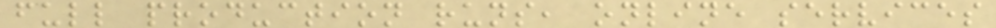full production runs, online services
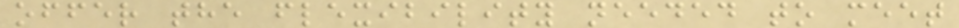offer the flexibility needed to meet
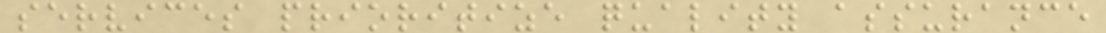services prioritize quality assurance
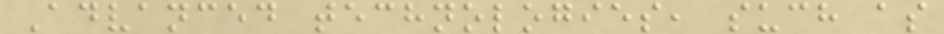Advanced technologies, such as
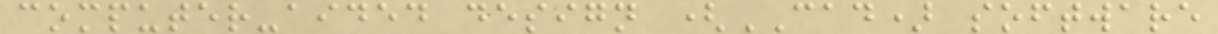computer-aided design (CAD) software
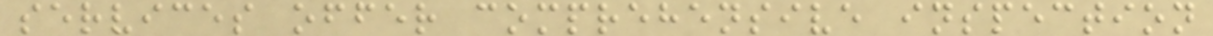services offer comprehensive inspection
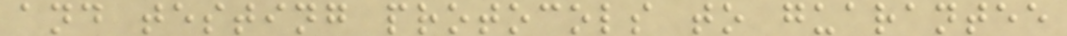and testing protocols to guarantee
